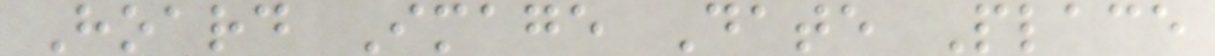Hoard Image Date Place
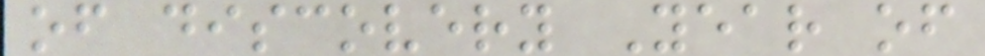of discovery Year of
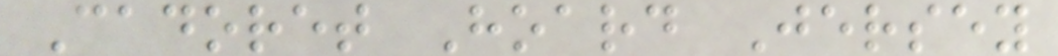Cadoret Hoard Jersey
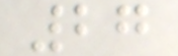27
